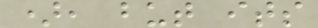), but its
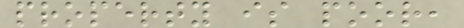property is poor,
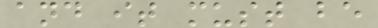and it must be
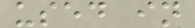used in
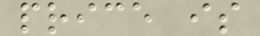price is
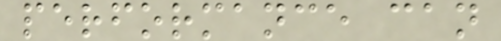performance can
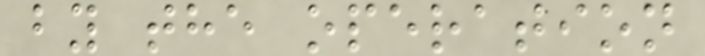by the operation
